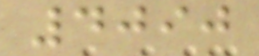4090
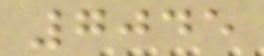7045
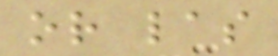or las
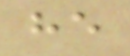he
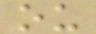ou
